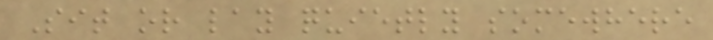Sit or lay quietly somewhere
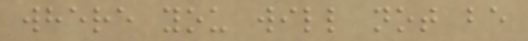where you will not be
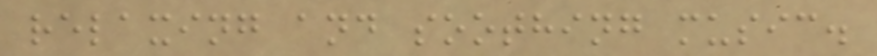relaxing and soothing music.
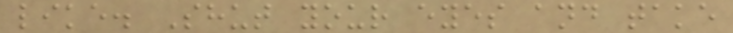like. Shut your eyes and take
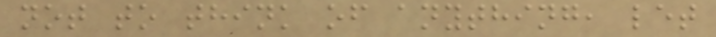not to think of anything, let
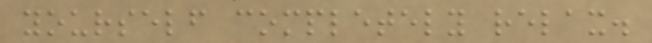yourself completely relax.
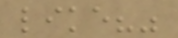like?"
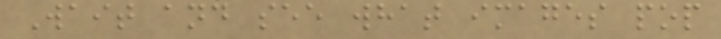Wait and see what images pop
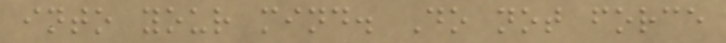into your mind. Do not force
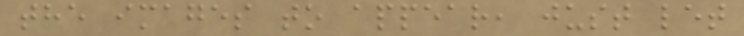the images to appear, just let
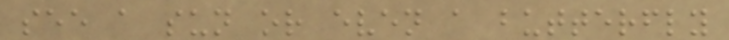see a sun or even a butterfly
